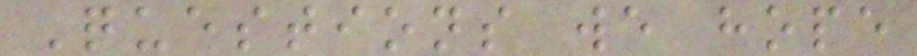Questions we hope
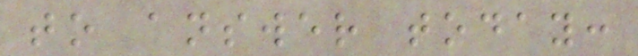to answer today:
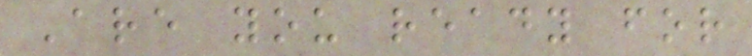Are you ready for
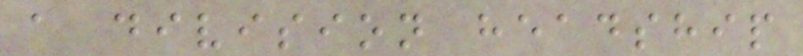a division headship
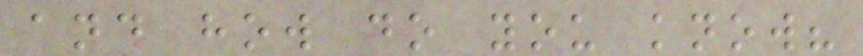and how do you know?
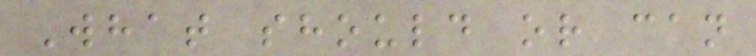What should or can
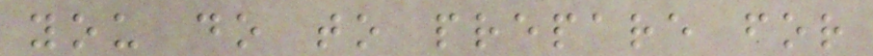you do to prepare for
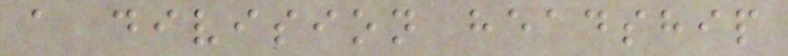a division headship
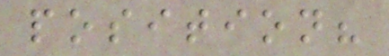position?
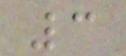3
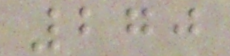270
